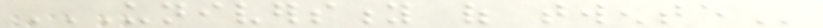UNIVERSITY OF TWENTE
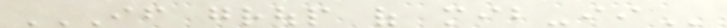IF GROUP OF MIB-II
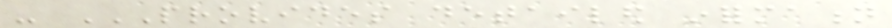- PROVIDES DETAILED INFORMATION
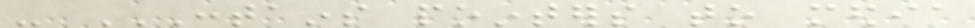- CONTAINS POINTERS TO MEDIA
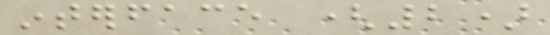interface (2)
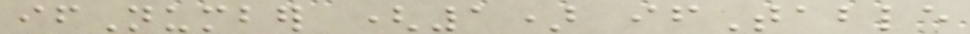ifNumber (1) ifTable
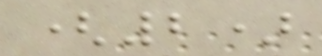(2)
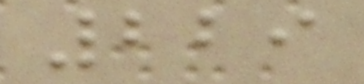229
